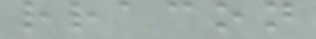rracon
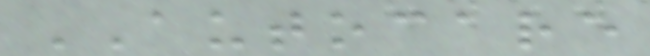AUTOCARE
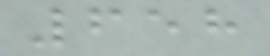658
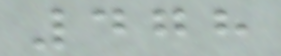478
